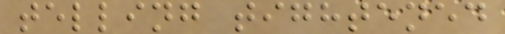telling tightened
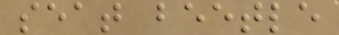seat beetle
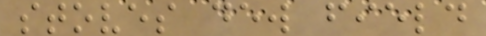stoves dew field
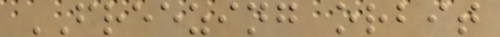FREEZING orbit
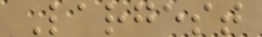Largest
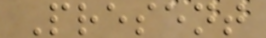Present
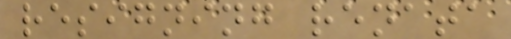resigning renata
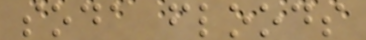soda floods
